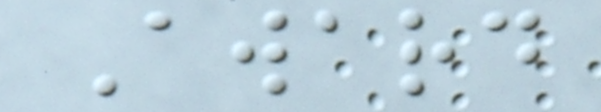Award
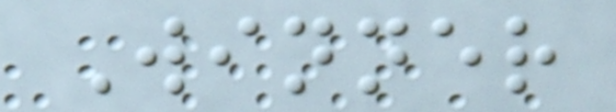Winner
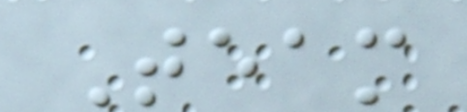Team
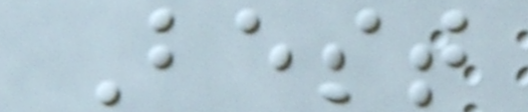Best
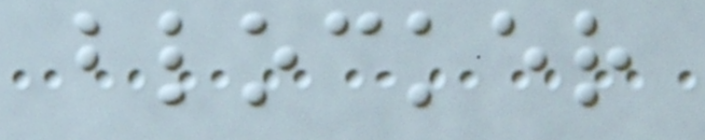blocker
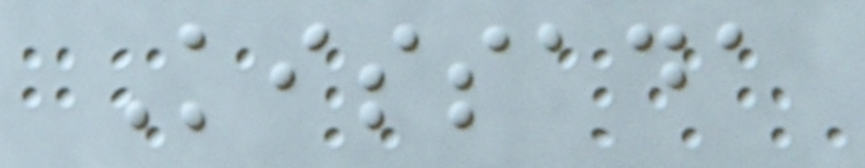Kissada
